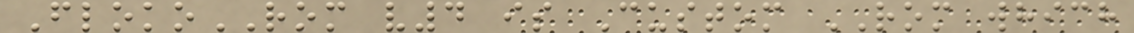FlokoROM v4 is Custom ROM which
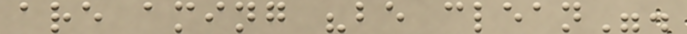are aming "be clean".
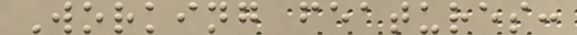Working features:
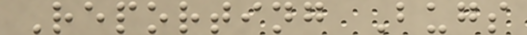Reporting Bugs
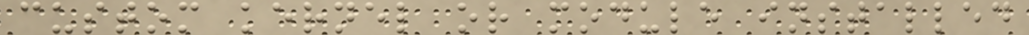custom kernel or module installed
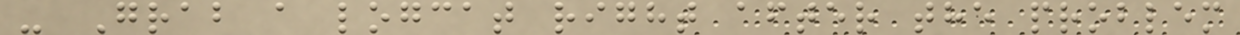- Grab a logcat right after the problem
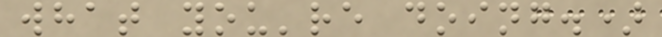what you're doing.)
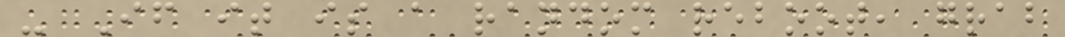- If it is a random reboot, grab
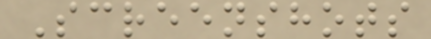Screenshots
